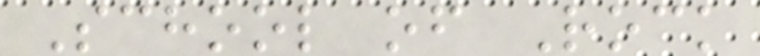School of Rock
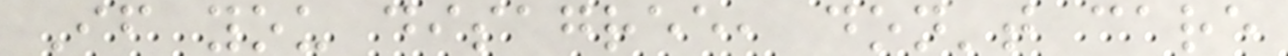If you disagree, don't care
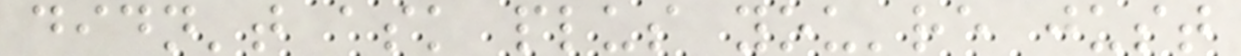didn't ask plus you're just
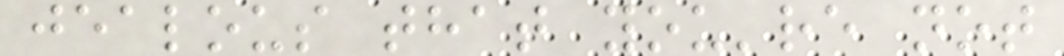jealous that you're not
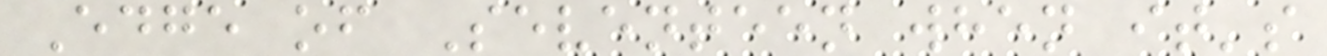Edge of Seventeen when it's
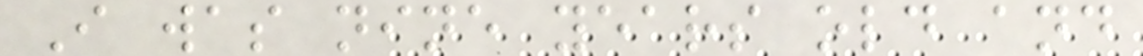I was nine years old and
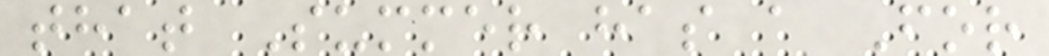that Summer has a For
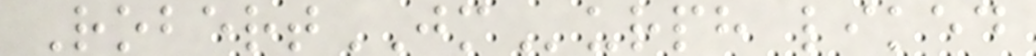RobertJMurph liked
